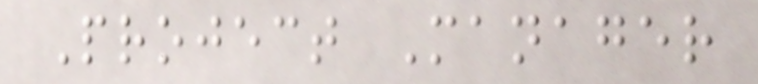Project Manager
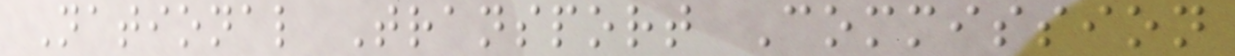National Transport Commission
